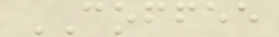COFFEE
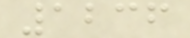1236
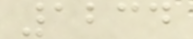1234
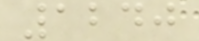1240
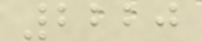2220
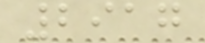2917
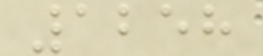1258
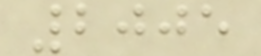2005
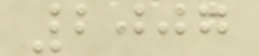2007
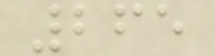265
